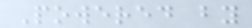Powered by
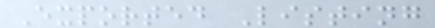Exported Listing
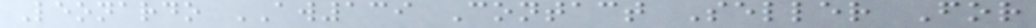Leonardo AW139 Contact Seller For
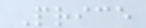Price
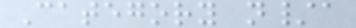Category n/a
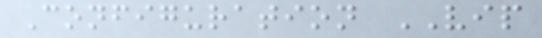Configuration VIP
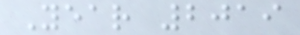Year 2019
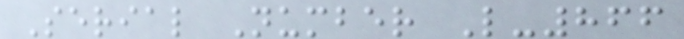Serial Number L-866
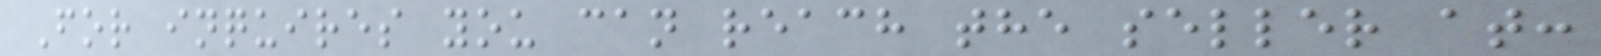For inquires you can reach the seller at:
